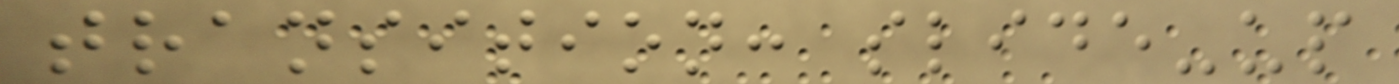transition: slide-up
